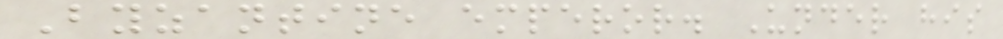Byzantine emperor. Under his
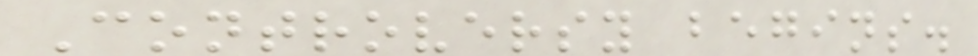Controversy begins.
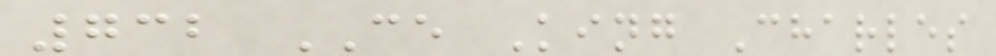732 CE King Charles
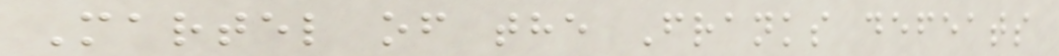Martel of the Franks defeats
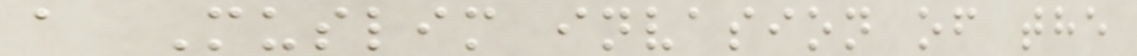a Muslim invasion of the
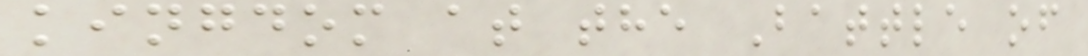kingdom at the Battle of
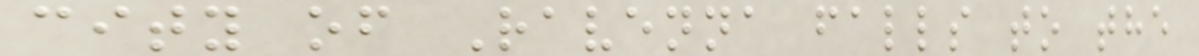city of Ravenna falls to the
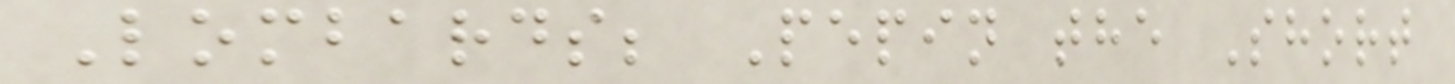Lombards; Pepin the Short
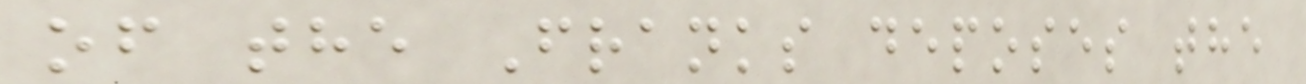of the Franks deposes the
